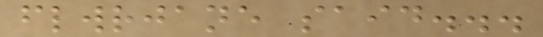flwrjane said...
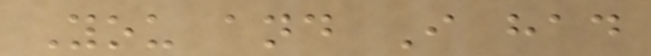You and I had
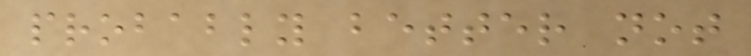probably better not
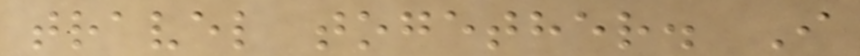travel together. I
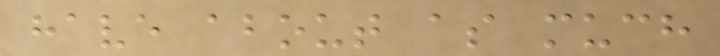have about as much
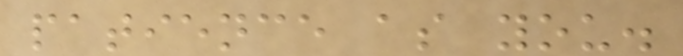patience as you.
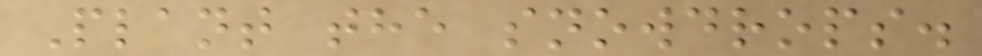Plant the snowdrops.
